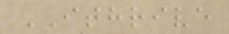ITHRIVE
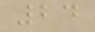24
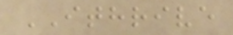ITHRIVE
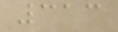313
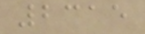2315
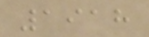1918
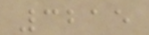3215
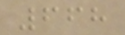668
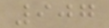907
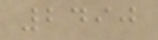2490
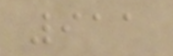911
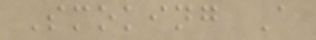Smoking A
